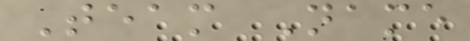Team Name
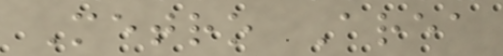Metro Area
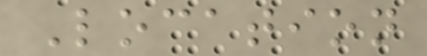Location
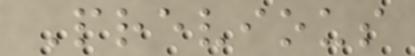Previous
